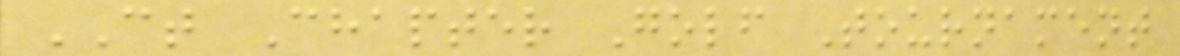CT Chapter Golf Tournament
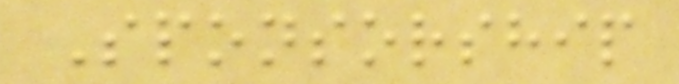Sponsorship
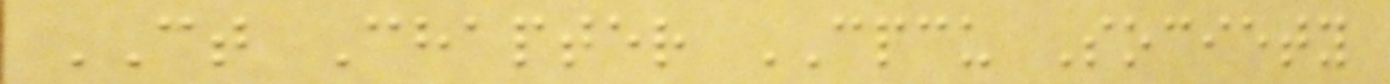CT Chapter CPCU Society
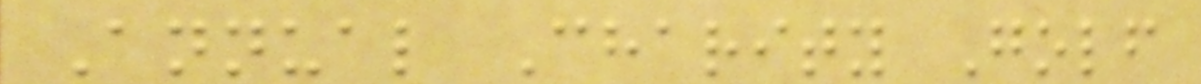Annual Charity Golf
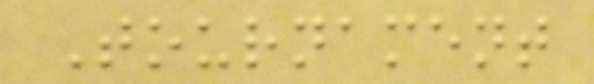Tournament
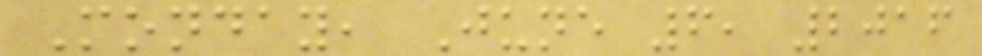Monday, June 6, 2016
